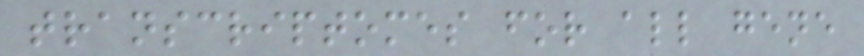transcriptomes for all gene
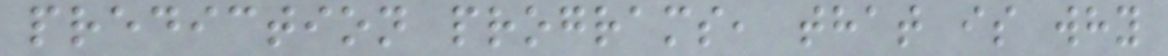prediction programs, that is why
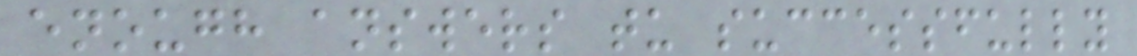enough answers tu successfully
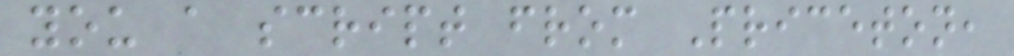you a script from Priceton,
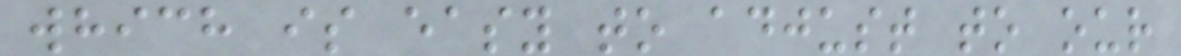which is easy to adjust to our
